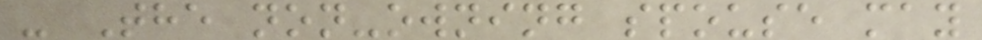- The non-owning spouse may
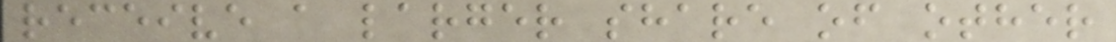receive a larger share of other
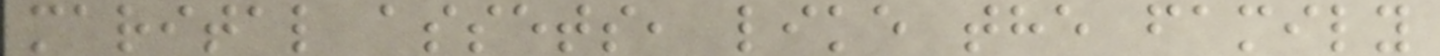marital assets, like the family
